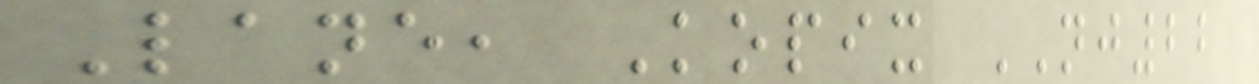Lane, Kopix NJ22
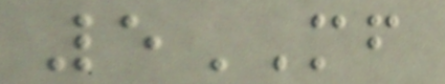5MF
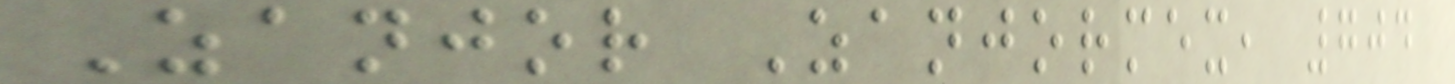Zanjor Zanjormex, 704
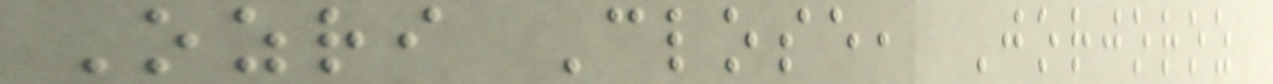Ozri Close, Jorjoroz
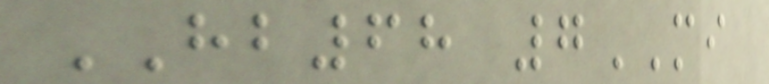HB68 7MI
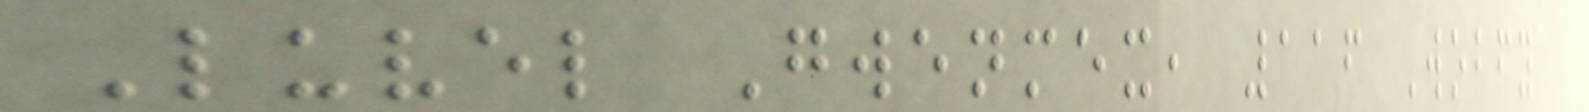Luvel Gwenmex, 116 Wobfy
